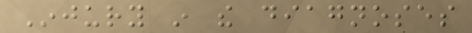Injury in the diagnoses
